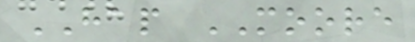HAP MOORE
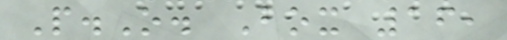P.O. Box 16,
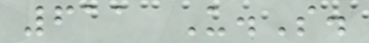611 U.S.
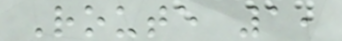Route 1,
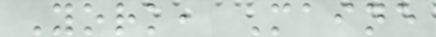York, Maine
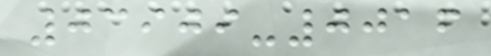03909-0016
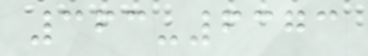363-6373
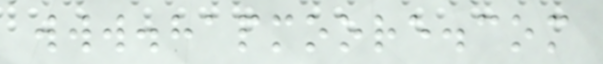www.hapmoore.com
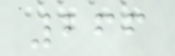266
